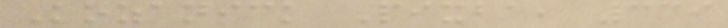Kozanick Pixba, 339
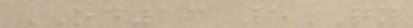OD13 5QY
